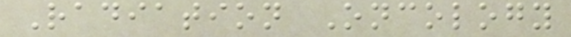Radiation Oncology
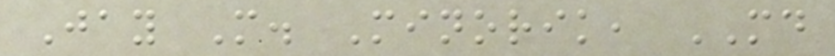Jay M. Minorik, MD
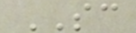SC
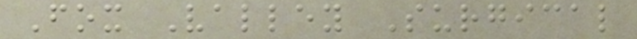Fox Valley Surgical
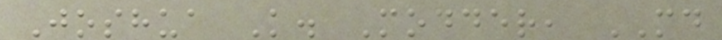Joshua K. Modder, MD
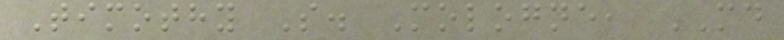Timothy S. Mologne, MD
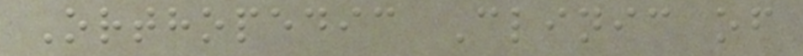Orthopedic Clinic of
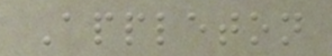Appleton
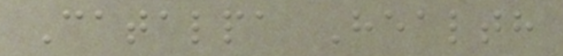Catalpa Health
